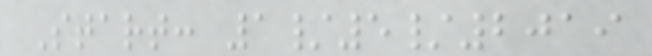Start: 1/5/2019
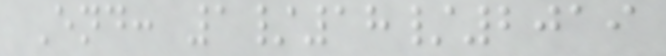End: 1/18/2019
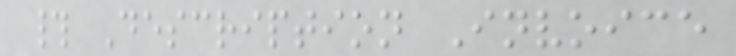# Description Invoice
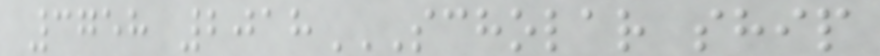3758 2018SCHOLAR SHIP
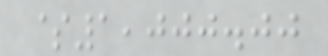$1,000.00
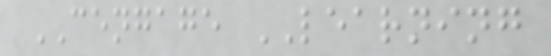CENGAGE LEARNING
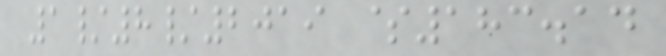1/8/2019 $183.14
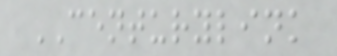CENTURYLINK
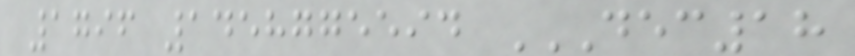1796 1458775594 DEC18
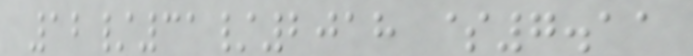12/31/2018 $7.11
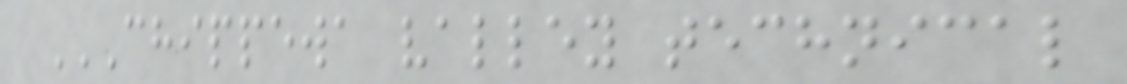CHIPPEWA VALLEY TECHNICAL
